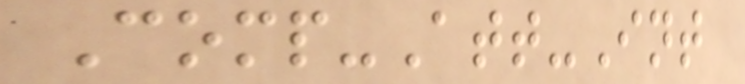Comp-Att-Int
